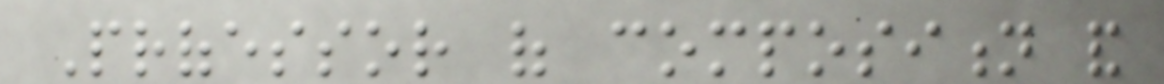Professor of composition and
